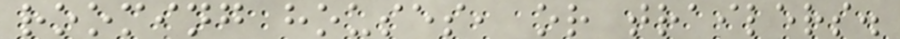rooming houses, or trailers.
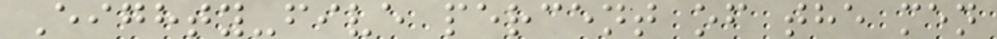Eighty-five percent of the men
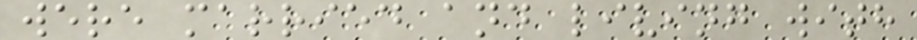were married and living with
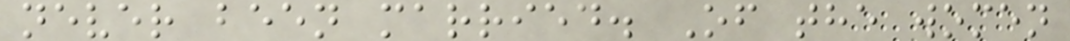never been married. Of the women
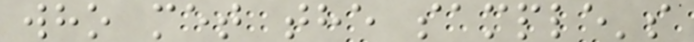who met the sample's
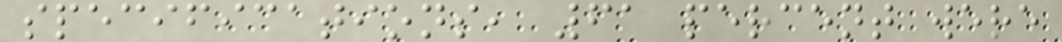specifications, 61 percent were
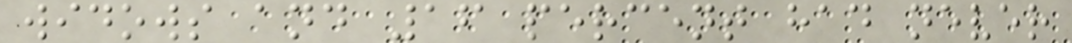widows and 16 percent had never
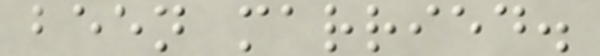been married.
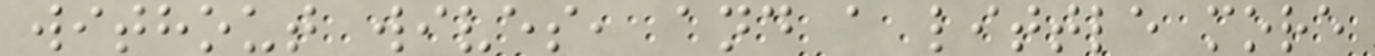without wives, and a little more
